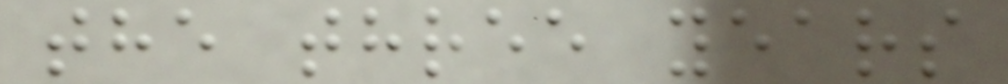the three years
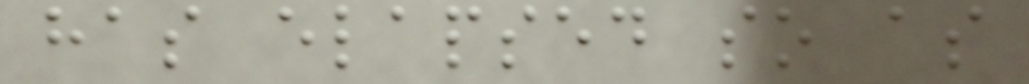has elapsed so as
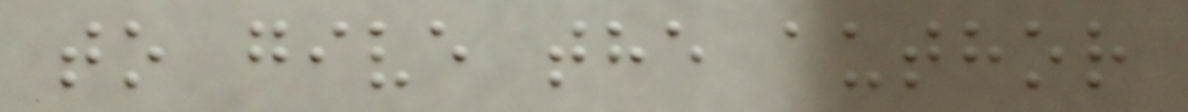to give the author
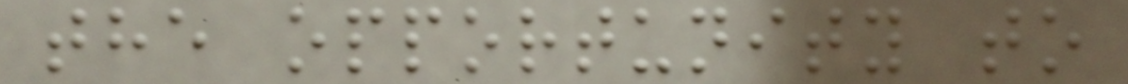the opportunity to
